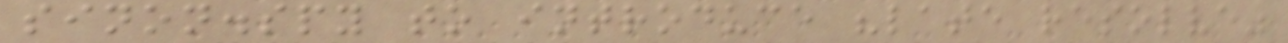sinon.spy to introduce "late resolve"
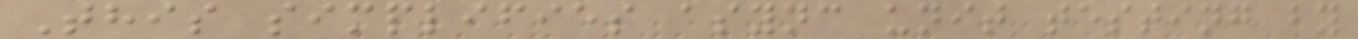This simplifies async unit testing by
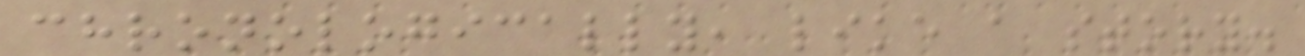chronologically, like a story.
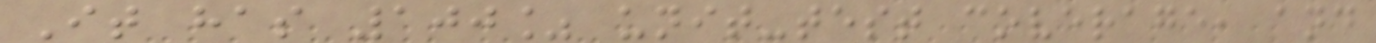It has 100% unit-test coverage, and
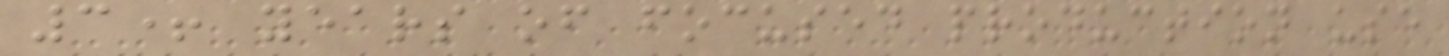3+ years of focused production use
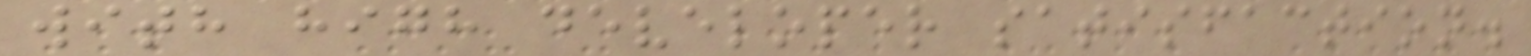with high developer satisfaction.
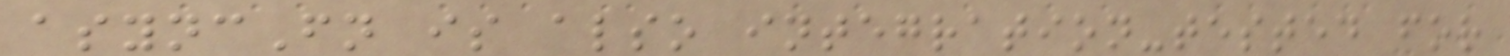asyncFn is also integration-tested for
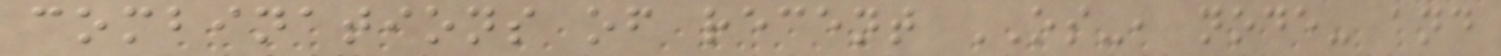combinations of recent OS-, node- and
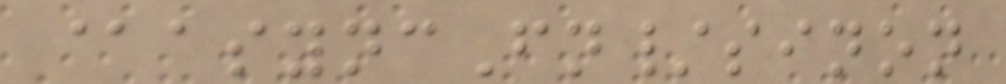@asyncFn/sinon
